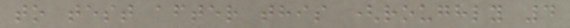to test after this (roughly 4
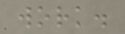work.
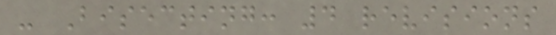- Bisecting: 4 revisions
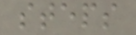steps
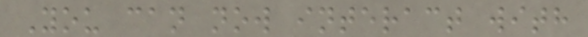You can now interact with
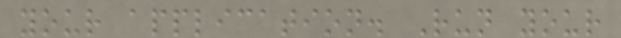your application. Run your
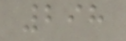298
